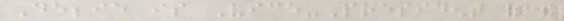Debbie is Vice-President of the
